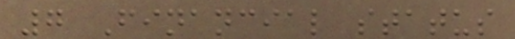7 Financial status
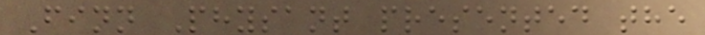Finn Physant presented the
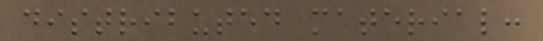distributed material:
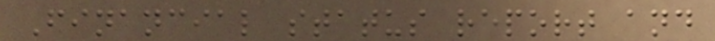Financial status report and
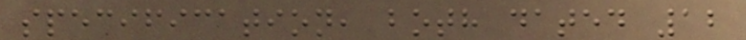specification, both dated 12
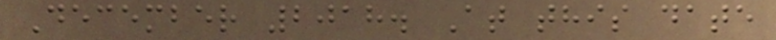December 2018. At this date
